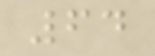64
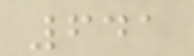641
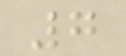7
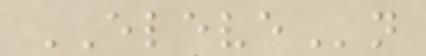ELEVEn
